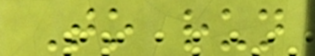To run
